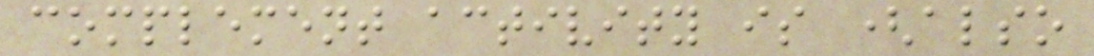complement activity is (also
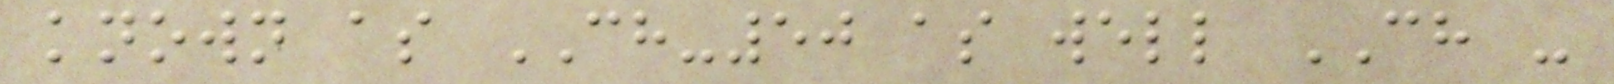known as CH-50 as well CH -
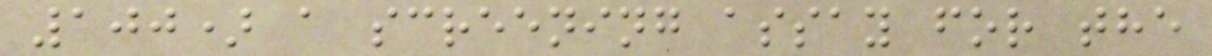100) a screening assay for the
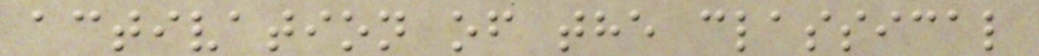activation of the classical
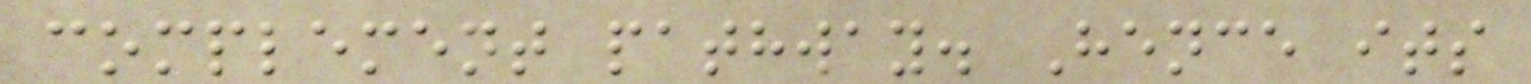complement pathway. Hence its
